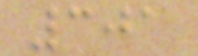301
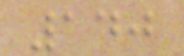140
